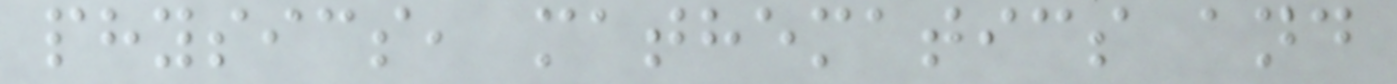physics, mathematics and
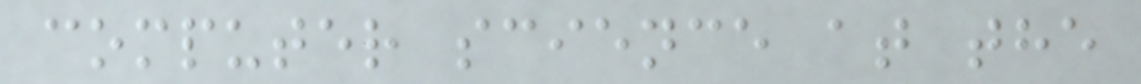computer science at the
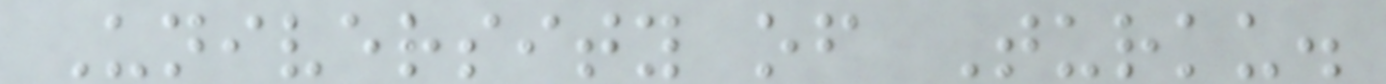University of Turku.
